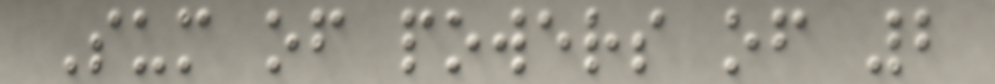Sum of powers of 2
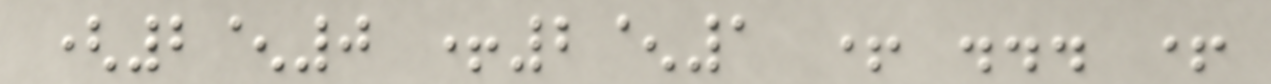(2^0 +2^1 + ... +
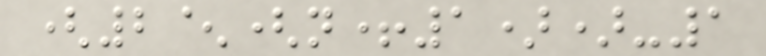(2^(n+1))-1
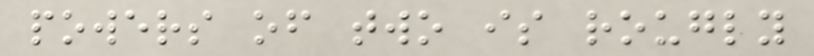powers of two is rougly
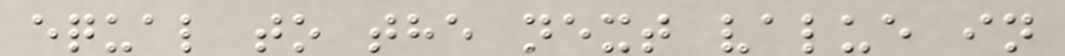equal to the next value in
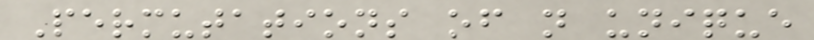Permutations of n unique
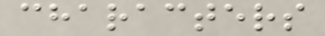characters
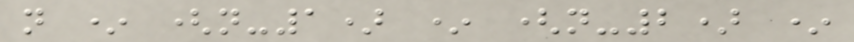n * (n-1) * (n-2) *
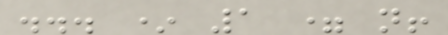... * 1 = n!
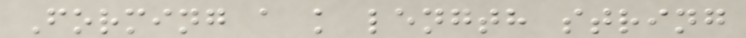Forming a k length string
